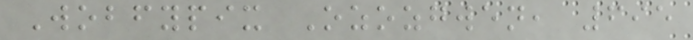Wobfypix Ozozgwen, 695
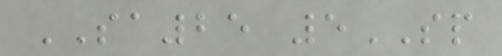SA25 5SP
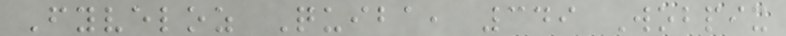Fyveloz Quiba, 349 Wobpix
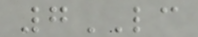7LC
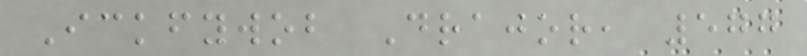Ickfywob Drajor, 577
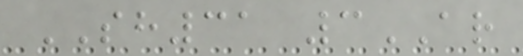SH31 3AR
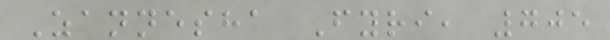Zannesha Fyri, 705
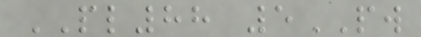PL88 5PW
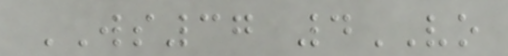WS37 4VO
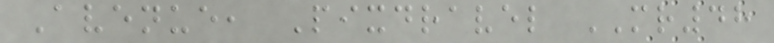Avenue, Pixdravel MR48
